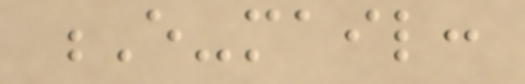E-mail:
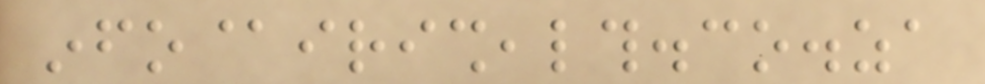info@irishealth.co.za
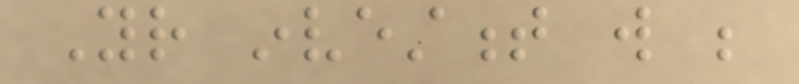Your investment will be
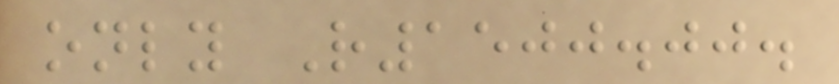only R1500.00.
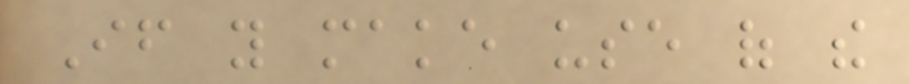If you make use of the
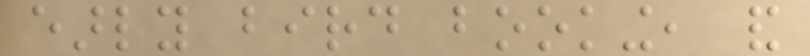early bird booking, and
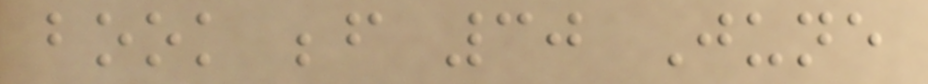book before 30 June
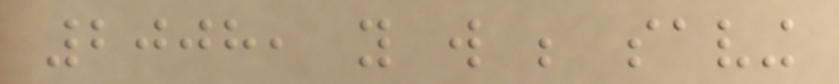2008, you will be saving
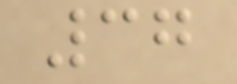37
